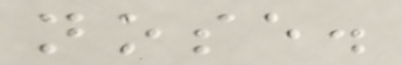nose.
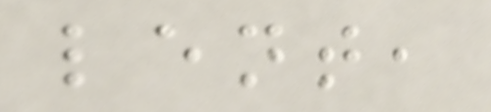lent,
